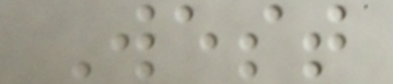West
